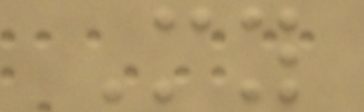My
